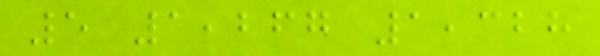5 1,267 1,328
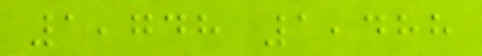1,748 1,488
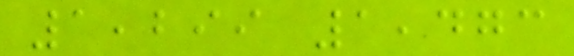1,299 1,473
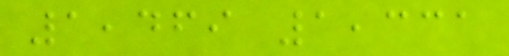1,469 1,331
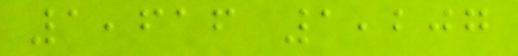1,616 1,207
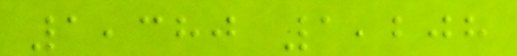1,380 1,208
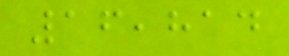16,814
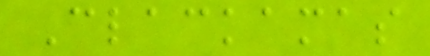Clackamas
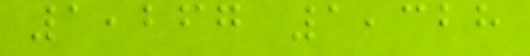1,267 1,328
